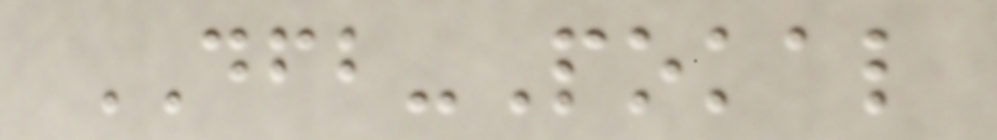DFB-Pokal
